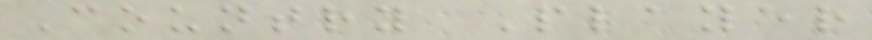Country Player
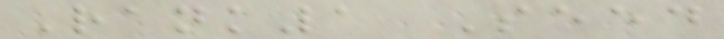Rank1 Seed
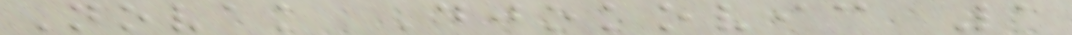Novak Djokovic 1
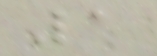1
